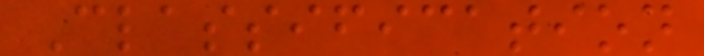Classification
